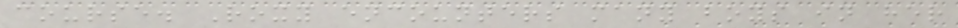course. Roxy encounters many boys in her
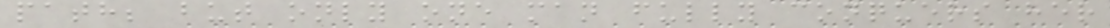path; but only one man fully conquers her
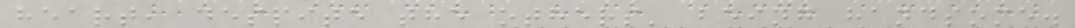heart, despite the others' being handsome.
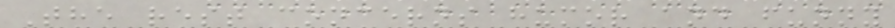The rest concerns humor and funny
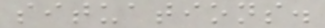situations.
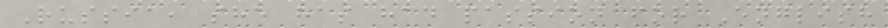Russia, she has had passion for English
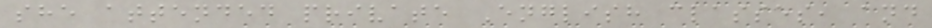she attended private English classes, and
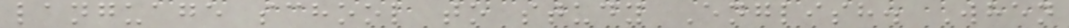language school to study English. When
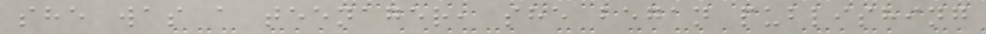she was a teenager, she began publishing
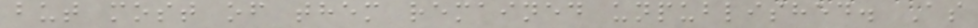but most of them remained unpublished. As
